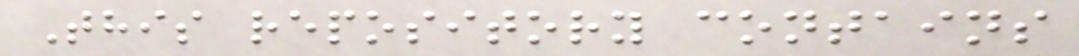This repository contains
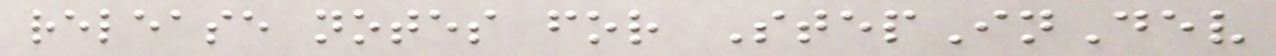release notes for StepInDev
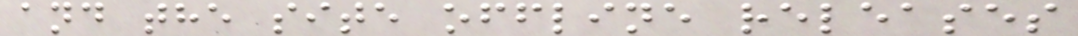and the site offline releases
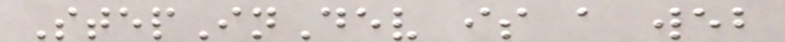StepInDev is a web
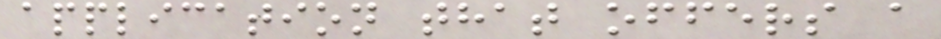application that offers a
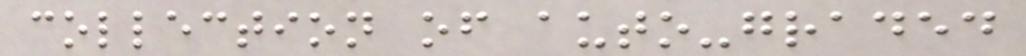collection of auto-graded
